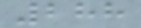288
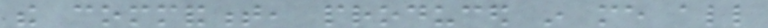the commandment, produced in me all
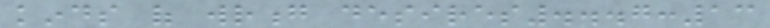kinds of wrong desires...7:13
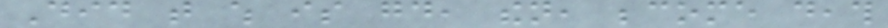Did that which is good, then, become death
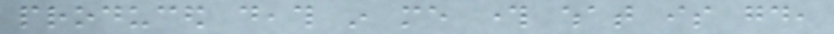produced death in me through what is good,
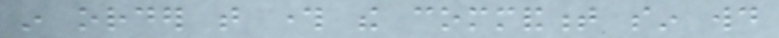in order that through the commandment sin would
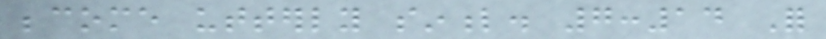become utterly sinful. 7:14 For
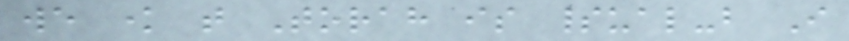we know that Torah is spiritual-but I
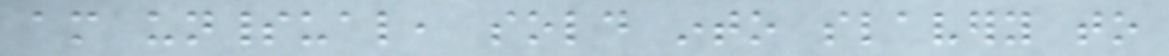am unspiritual, sold into slavery to
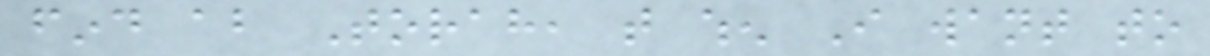find about Torah, that when I want to
